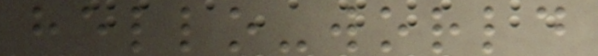hello-world
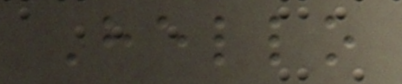Hello
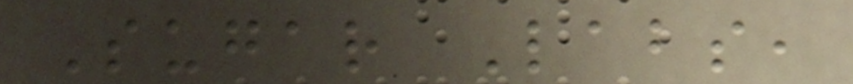Sugar Labs,
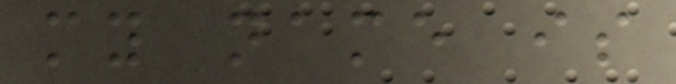my name is
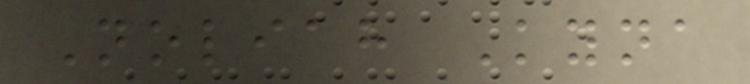Noliah Kyna
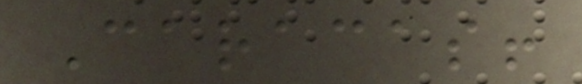Caracas!
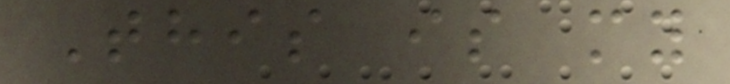This is my
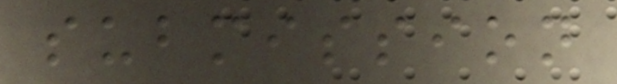submission
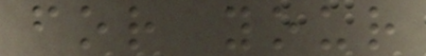for your
